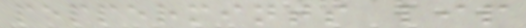peppermints lip
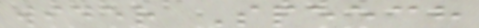wider Speech
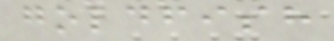goldfish
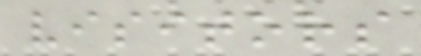visitors
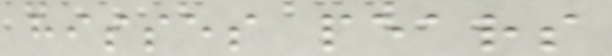hisses pears
